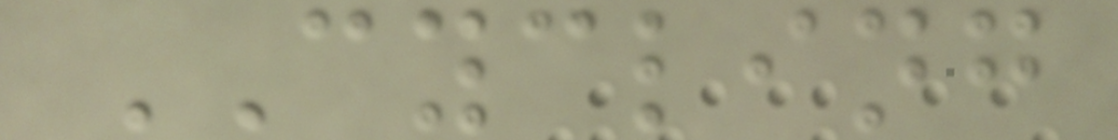CYCLING
